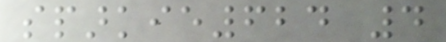sparkie624 4
